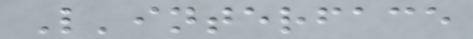L'interface
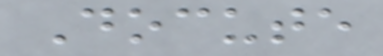Docute
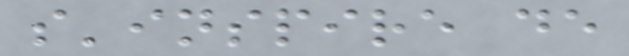s'inspire de
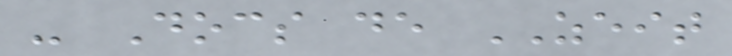- Docs de ZEIT
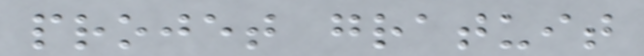projet gratuit
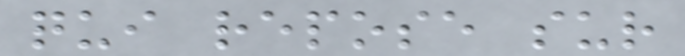qui repose sur
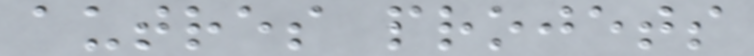autres projets
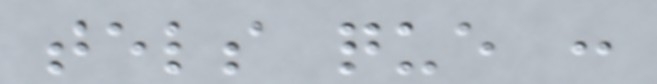tels que :
